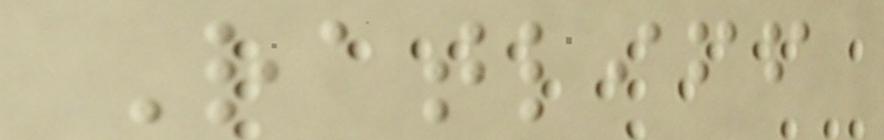Ratliff
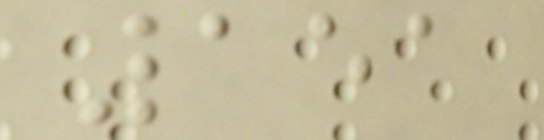151
